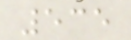535
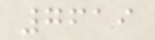7619
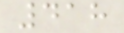418
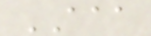AAA
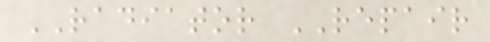RADIATOR REPAIR
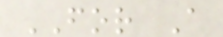FOR A
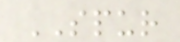SPUR
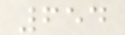654
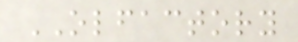OLFACTORY
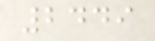2449
